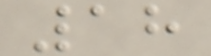18
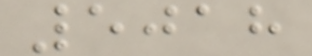5018
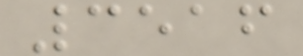3516
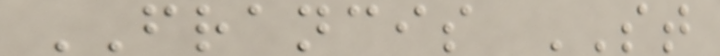FRANCIS ST
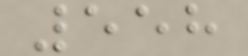558
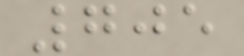705
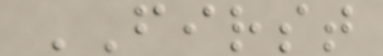FIRST
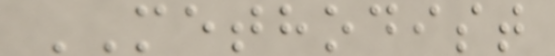METHODIST
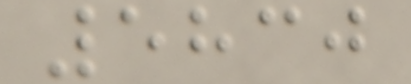5830
